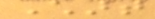Chart
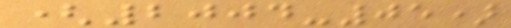(2004-05)
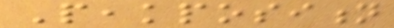Peakposition
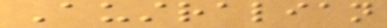Australian
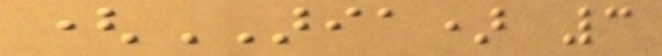(ARIA) 3
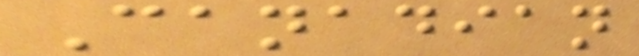Canadian
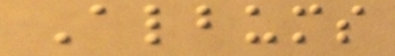Albums
